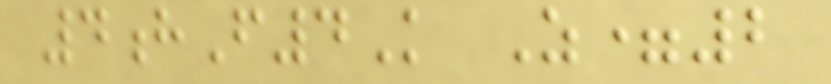4hF4K Z=2
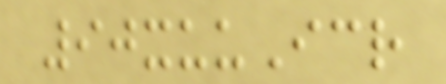90xuuIcr
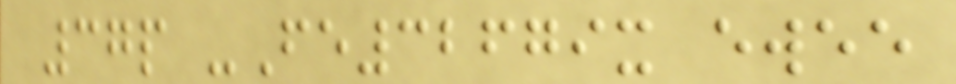37p -Fe32679x ewee
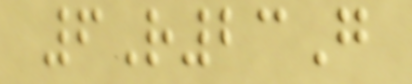6R23G
